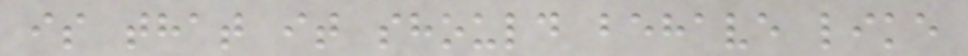is that it should behave like
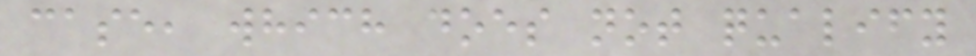case, which does not qualify
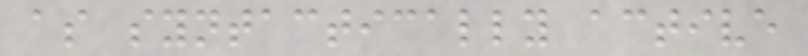as syntactically active
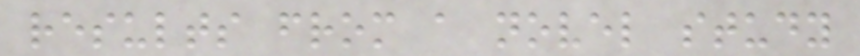results from a novel study
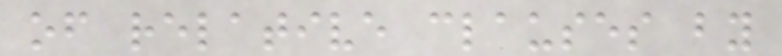of relative clauses by
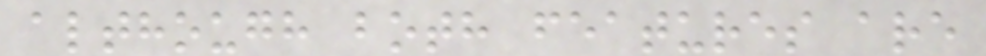although both features are
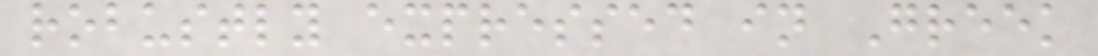robustly expressed in Greek
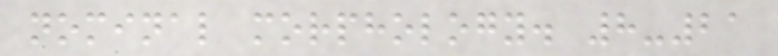nominal morphology. 8-21
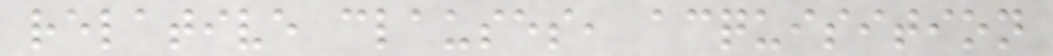relative clauses, acquisition
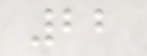22
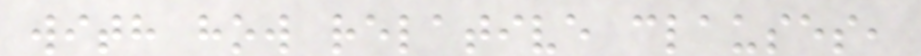with how relative clauses,
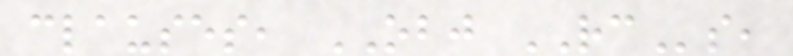clauses, OBJ RCs,
